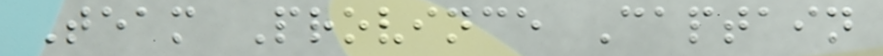Team Province Captain
